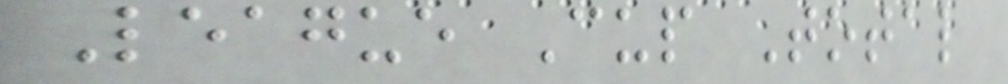League Cup Total
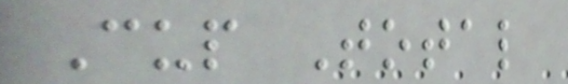Cup Total
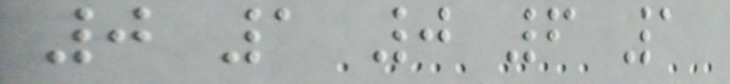0 1 0 6 1
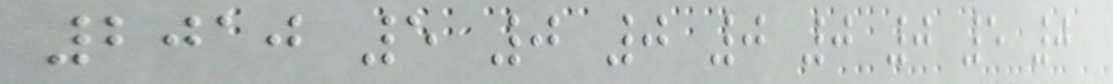2010 5 0 0 0 0 0 5 0
